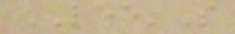LEE'S
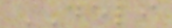DELI
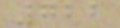722
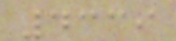4339
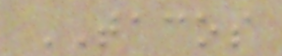TACOS
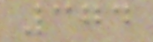374
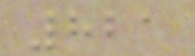821
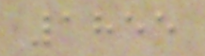1855
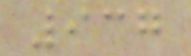937
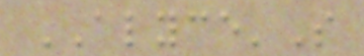ALYCE'S
